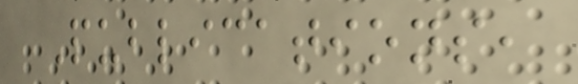Publications,
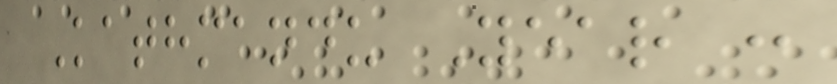Kathmandu Year :
